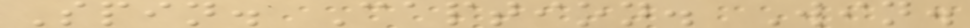Spin. Caption. Win.
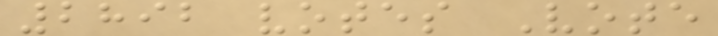2892 votes Vote
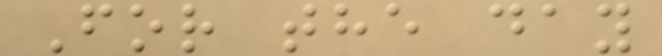For the day
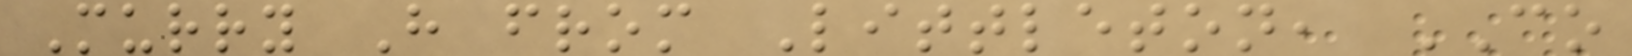Murry H from Littleton, CO
